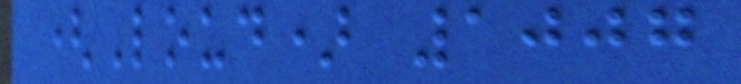(Loud) 1007
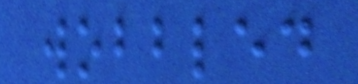wobbled
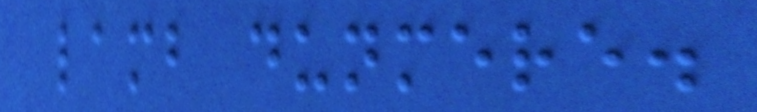lamb dunmere.
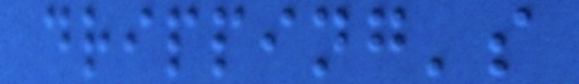dripping's
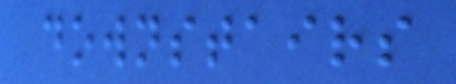downstairs
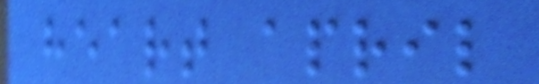heart april
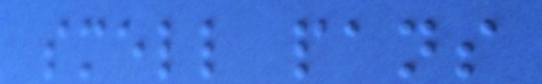smell pans
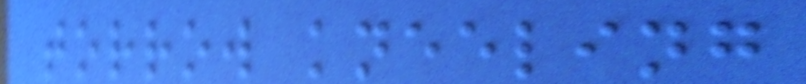torrow kneeling
